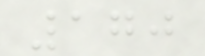170
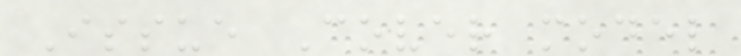Issue Cover model
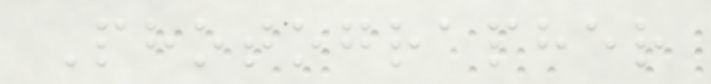Photographer
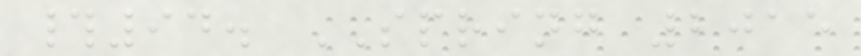#94. SPRING 2015
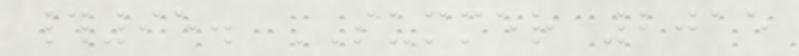#95. SUMMER 2015
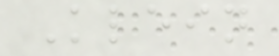Klein
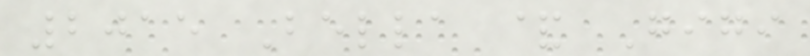2015 Bella & Gigi
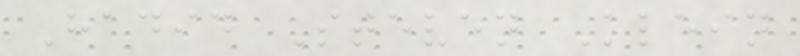Hadid Steven Klein
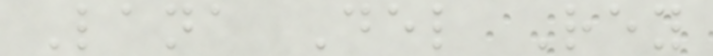Lana Del Rey
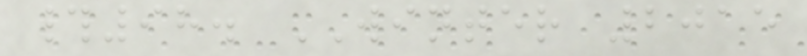#98. WINTER 2015
